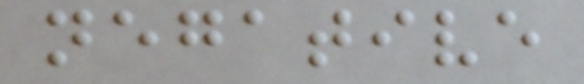negative
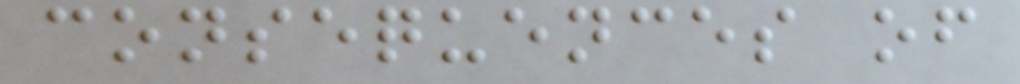consequences of
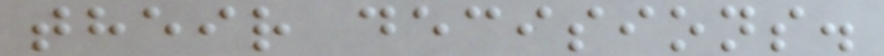their decisions.
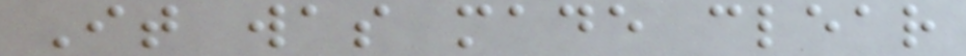It was made clear
